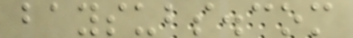baysubs.com
